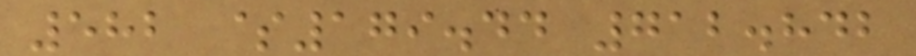582 $179.44 712.842
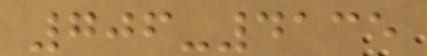706-4135
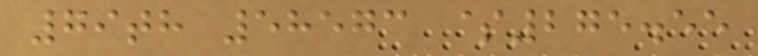79th 58573 $275.55
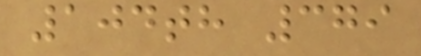104th 379
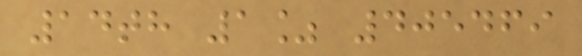14th 1% 405469
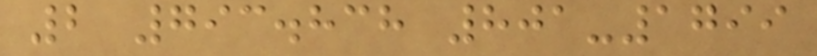2 793.838 801-1799
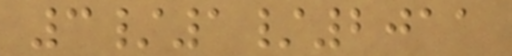3/1/2011
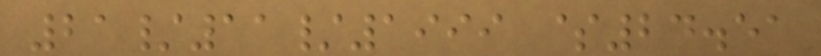21/11/1999 $24.51
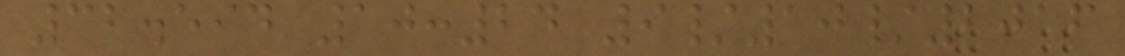32.594 10:24 9/10/2016
